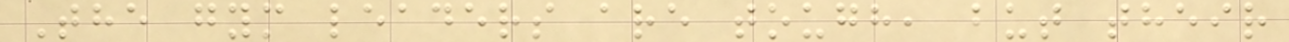The gym leaders are tough, but their
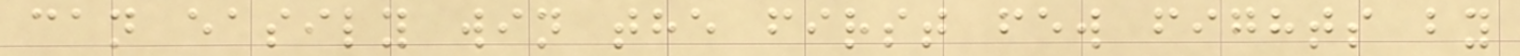can easily win the first few fights by
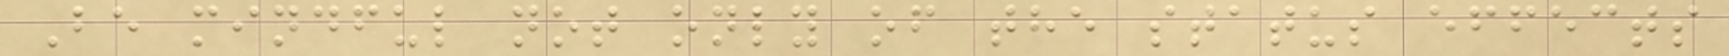Be mindful not only of the status effects
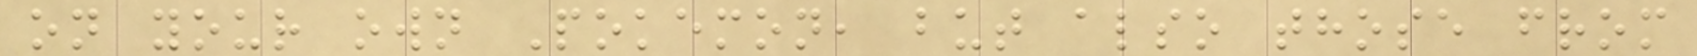on your own Pokemon, but also those from
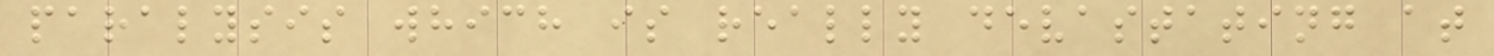paralysis which is really devastating at
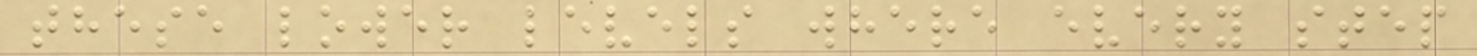these lower levels where every step
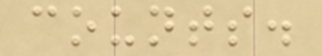counts.
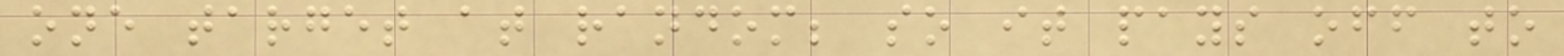one target at random; so it pays off to
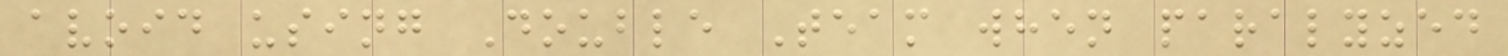avoid using Double Team when paralyzed
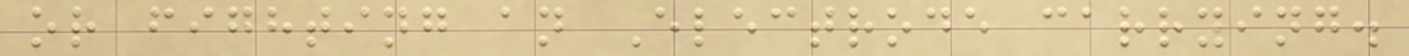or fighting an Electrode carrying.
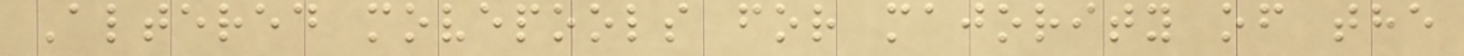Altered movepools for majority of the
